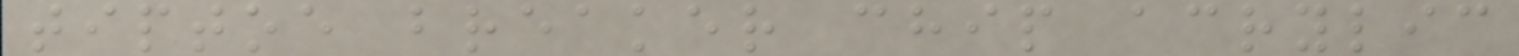tiptoe breaker chip acrylic
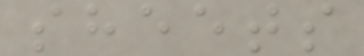sheets
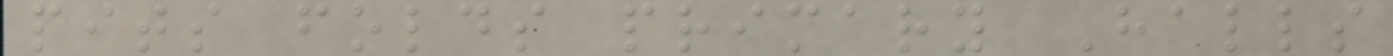pits folds primary Halls
